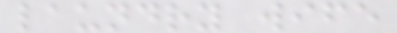laundry wife
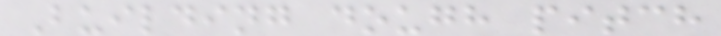Building dough pitch
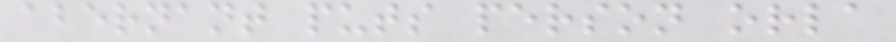abernant puts person orla
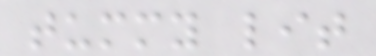tummy lit
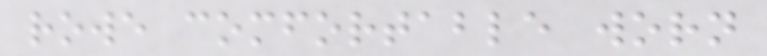rowe comfortable worn
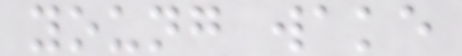young wake
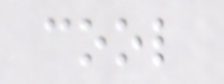cool
